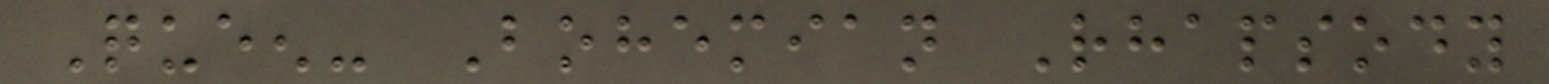Queen- Bohemian Rhapsody
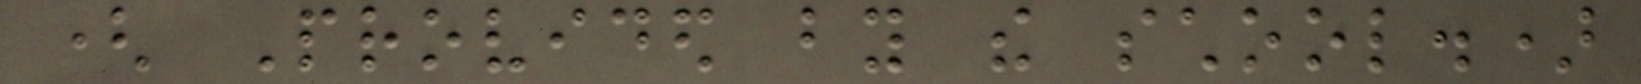( Provided by the school.)
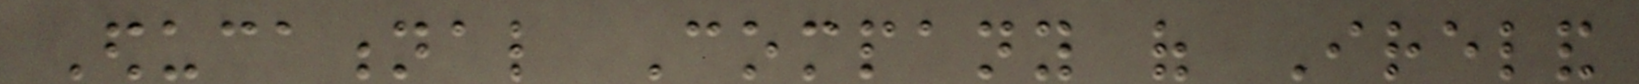Educational Company of Ireland
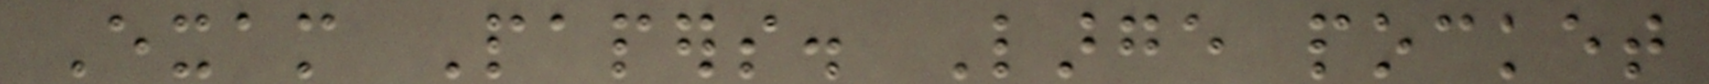Exam Papers. Large pocket
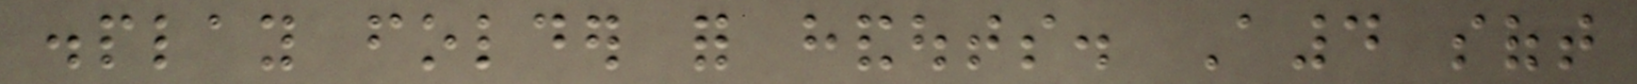display folder for handouts. A4 soft
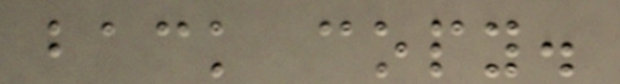back copy.
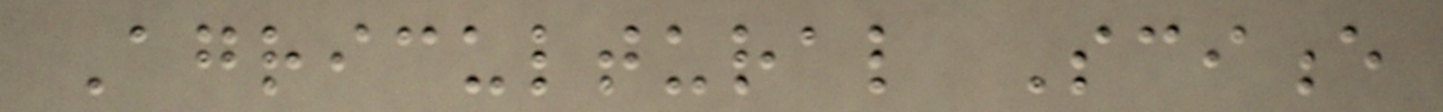Agricultural Science
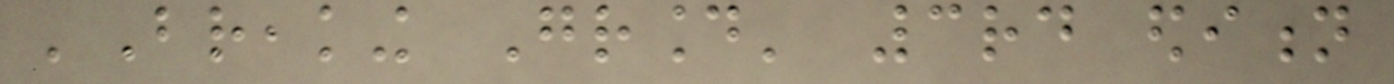'Breaking Ground' 3rd edition
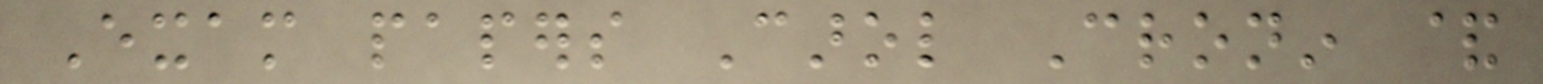Exam papers Carol Cronin &
